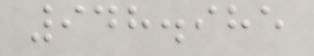948.985
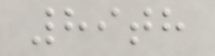89th
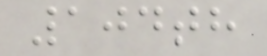104th
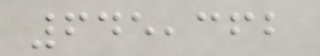645,362
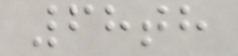68th
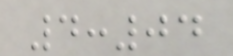4:04
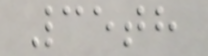35th
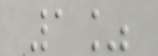1%
